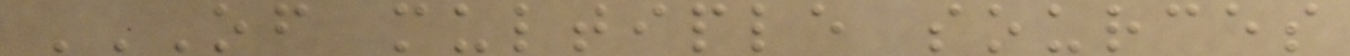OF MULTIPLE SOURCES
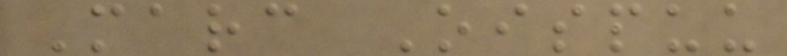Marc Oispuu
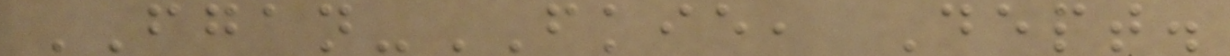FGAN-FKIE, Dept.
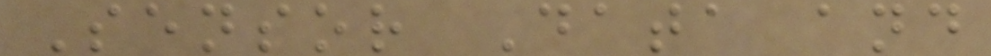Sensor Data and
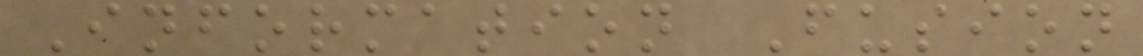Information Fusion
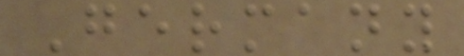Germany
